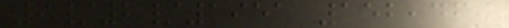9/2/1951 152,460
